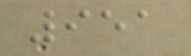951
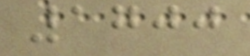1700
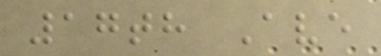17th Ave
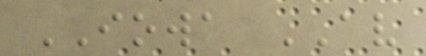IOWA AV
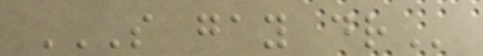S GAY DR
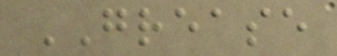GREASE
